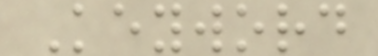Keyword
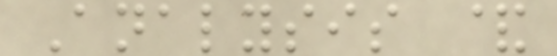Analysis &
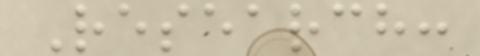Research:
